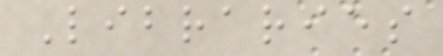Libraries
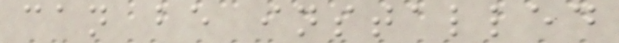can be installed
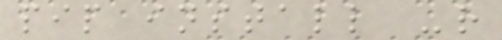pip install -r
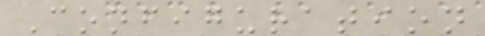Configuration
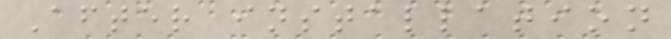After installation
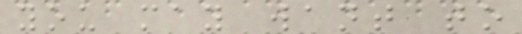you may want to
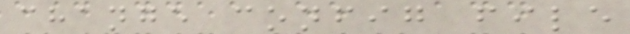change config file
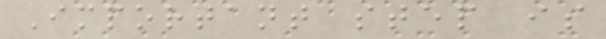Important step is
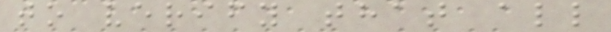to verify that all
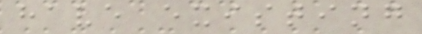have existing
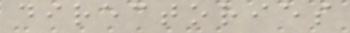directories
